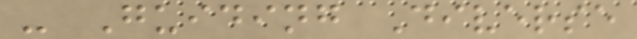- Guiding Diverse
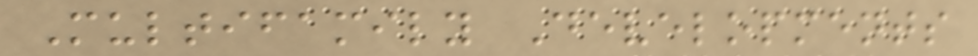Multifamily Developments
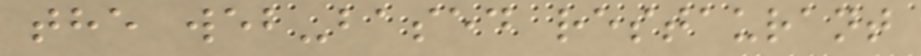the web-based restaurant
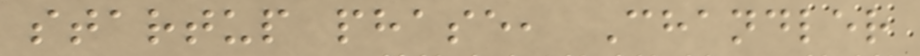startup phase, Chandler
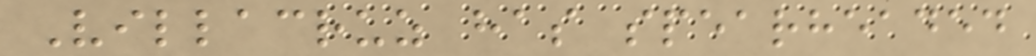Villacruz has spearheaded
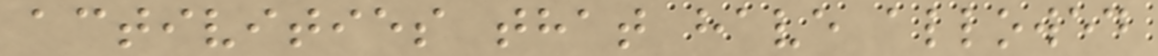activities that have allowed
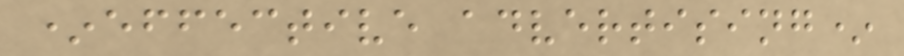*effective advertising*
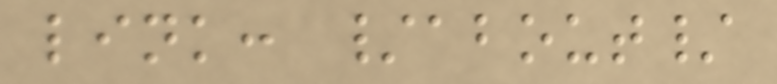link: /about/
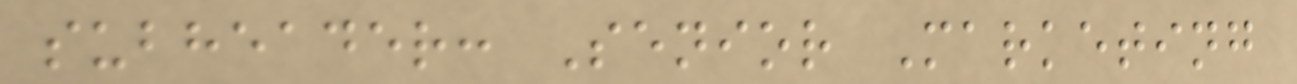subheader: Senior Marketing
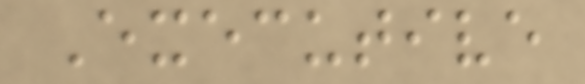Executive
